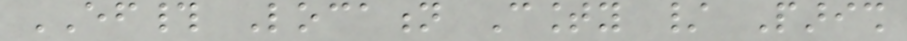EF# Location County / Parish
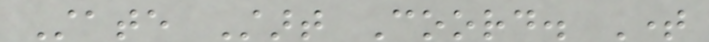State Start Coord. Time
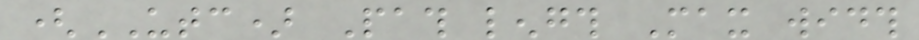(UTC) Path length Max width
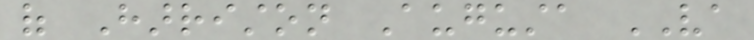of Harriston Augusta VA
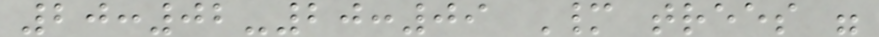20:02-20:09 Many trees were
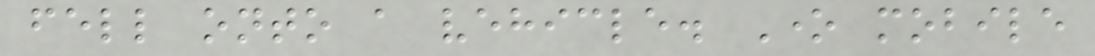fell onto a vehicle. One mobile
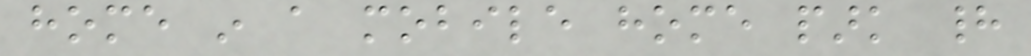home in a mobile home park had
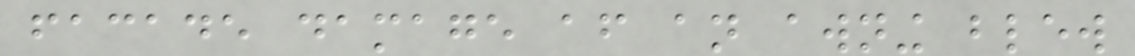facade damage after an awning blew
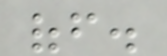off.
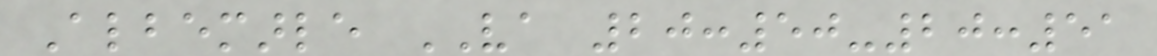Albemarle VA 20:50-20:51
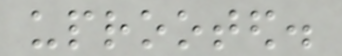uprooted.
